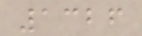1326
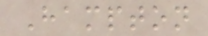Hampton
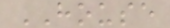HOUSE
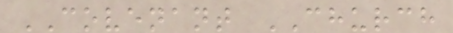COVENANT CHURCH
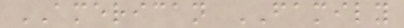AMERICAN FAMILY
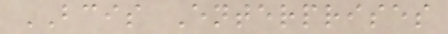BCIS Enterprises
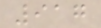917
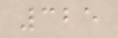325
